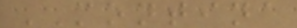MONTINA
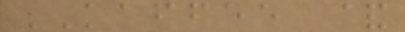KAFFEE &
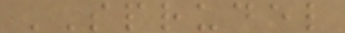SPRUDEL
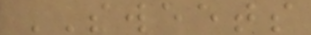SWEETS
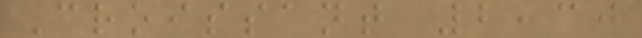Croissant 2,30
